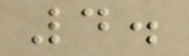4.
